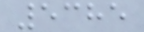5385
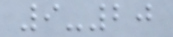9-20
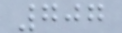707
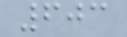603
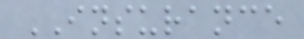INSURANCE
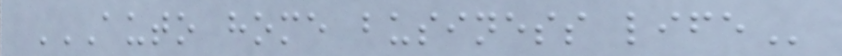AUTO HOME BUSINESS LIFE
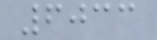6033
